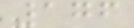176
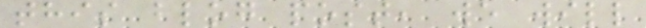this blog post, we will
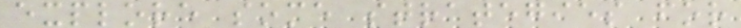explore some strategies for
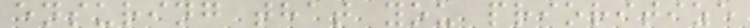ensuring that you prioritize
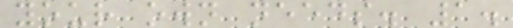your own needs. 1.
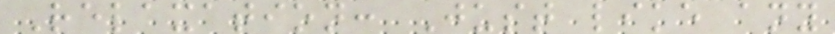Relaxation: Just like any
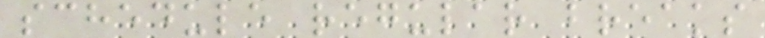schedule regular breaks
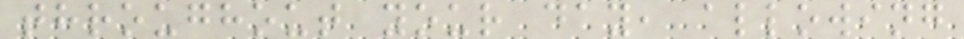throughout your day, allowing
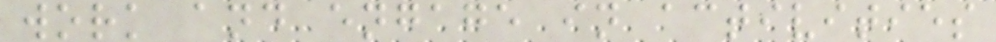work and engage in activities
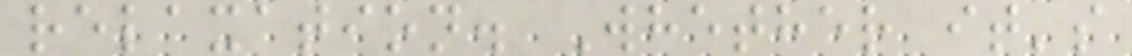relaxation. Whether it's
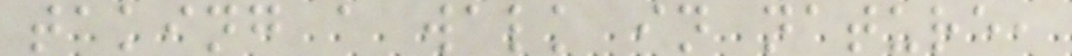taking a walk in nature,
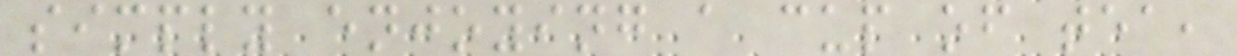simply enjoying a cup of tea,
